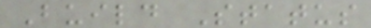Build Status
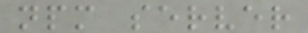npm server
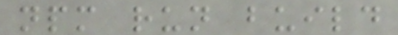npm run build
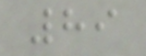89
